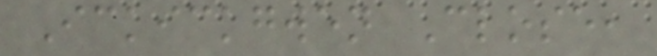Ickickgwen Close,
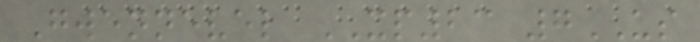Gwennevel XP23 7US
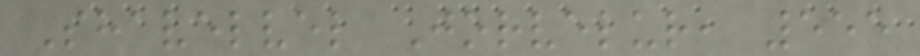Shavelvel Jorvelur, 555
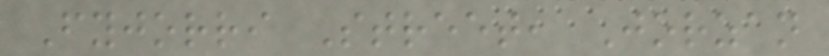Fyjorri Street, Jorzan
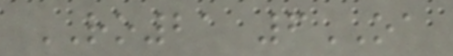RO21 6OA
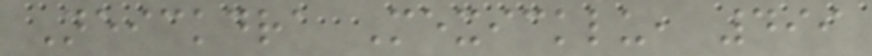Neickdra Mexicklu, 499
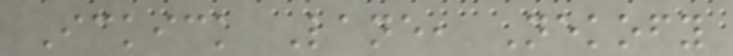Ickick Lane, Nekofy
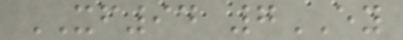XF94 7EY
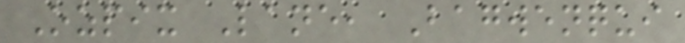Ozpix Lane, Bagwenqui
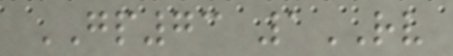GP73 1RV
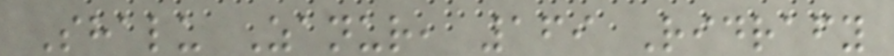Shalu Zanur, 169 Ridrafy
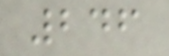246
